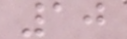10
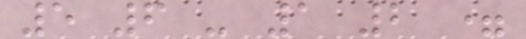5 6 - 1 2 =
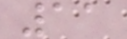11
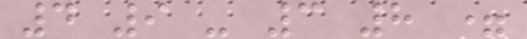4 9 - 3 8 =
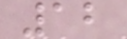12
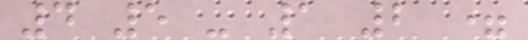4 5 - 1 2 =
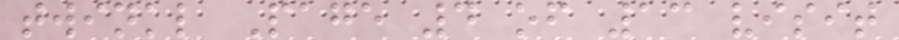twinkl Page 4 of 13 visit
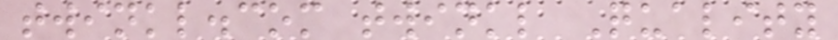twinkl.com twinkl Quality
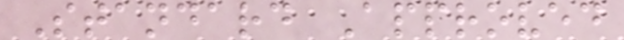Standard Approved
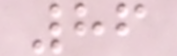86
